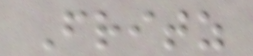Fritz
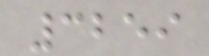3259
